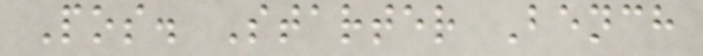Pos. Starter Bench
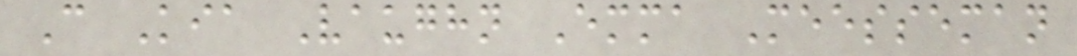C Kia Vaughn Emma Meesseman
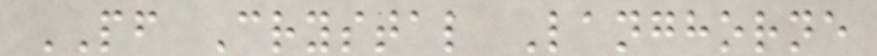PF Crystal Langhorne
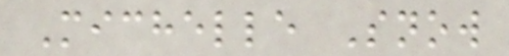Michelle Snow
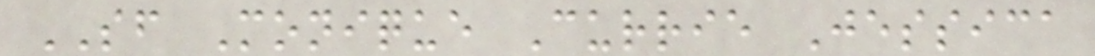SF Monique Currie Jessica
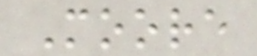Moore
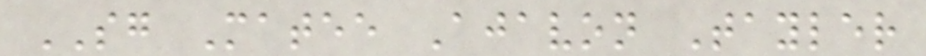SG Matee Ajavon Tayler
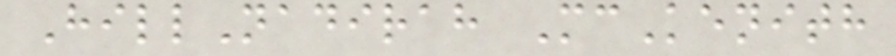HillNadirah McKenith
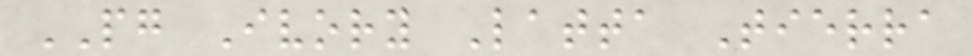PG Ivory Latta Tierra
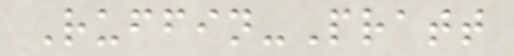Ruffin-Pratt
